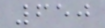650
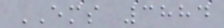EMS 3884
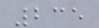235
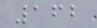162
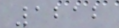1212
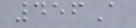456A
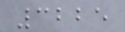3225
